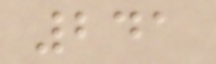241
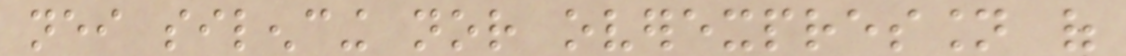neither silencing nor overexpression of
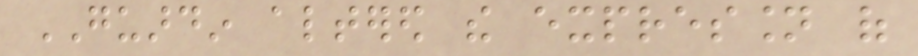GUARDIN altered the expression of
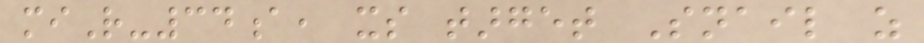miR-34a, its target Snail as
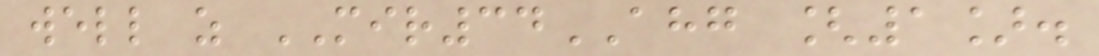well as MIR34AHG [1].
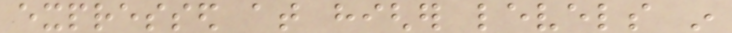expressed at higher levels in
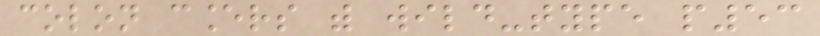colon cancers with wild-type p53
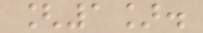[1].
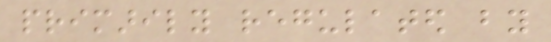primarily regulated by
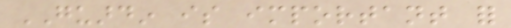GUARDIN is important for
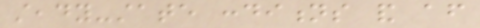steady-state conditions and after
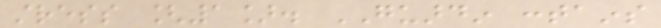stress [1]. GUARDIN contains
